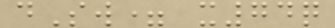dSw= x74q
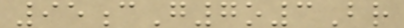95cG7o3Br
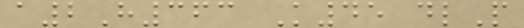a2H363 K45 dlP
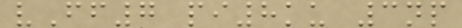vFf7 pi8ku 3np
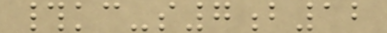#kc-s7b12
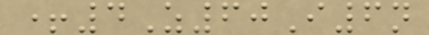+4Z60I6n
